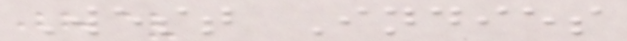West Indies
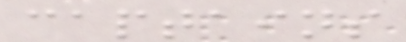captains
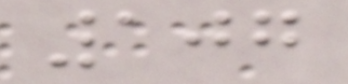107
